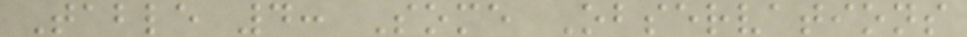Table 4: Some Observations
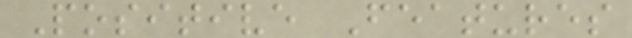Positive Features
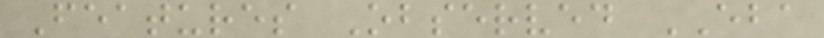Features Observed EBA
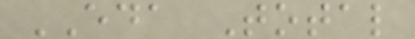EDA Total
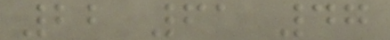22 61 47
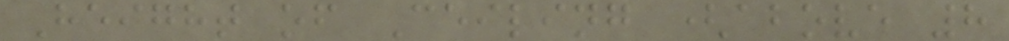Height of Ceiling (above 8
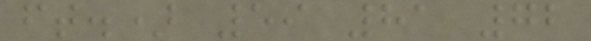ft.) 59 81 72
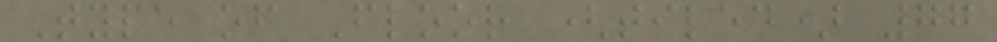Type of Floor (tiled) 77
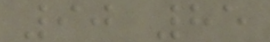90 85
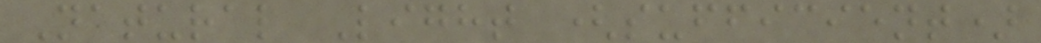Natural Light (sufficient)
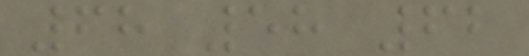68 58 62
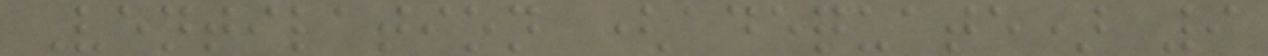Ventilation (adequate) 9
